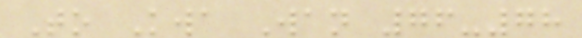To Kwa Wan 76-78
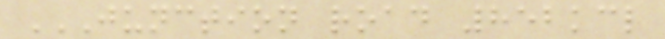JUNCTION ROAD 852KCL
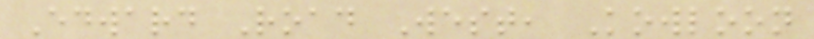Edward Road West, Kowloon
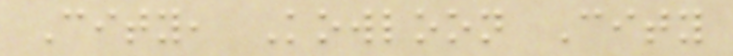City, Kowloon City
